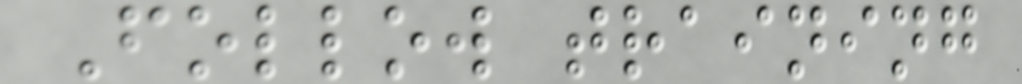Follow training
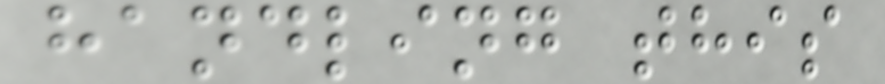handling this
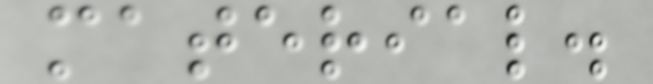material.
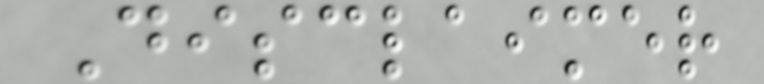Disclaimer
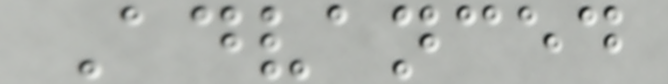Advanced
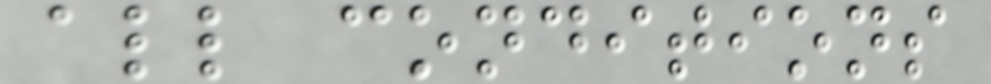all conditions
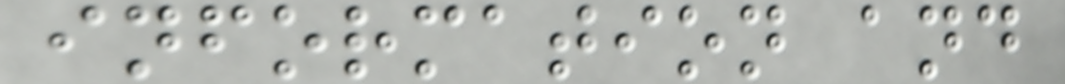information and
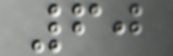60
